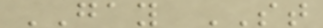GAY ST
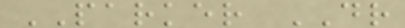PARKER DR
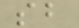sb
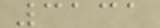3131
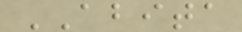ABITA
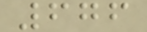676
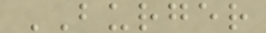BURGER
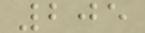205
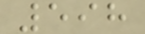598
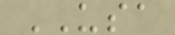USA
